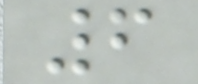6
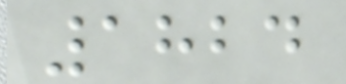1824
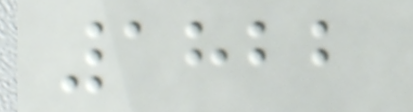1822
